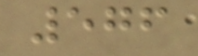576
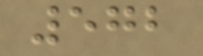572
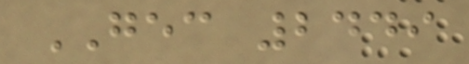GEC 2449
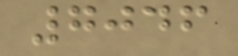7046
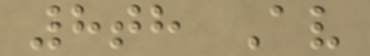8th Av
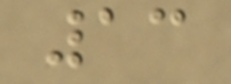13
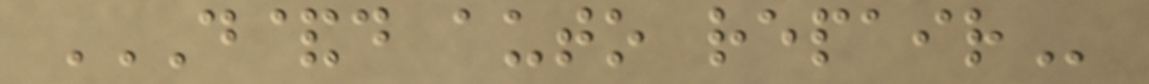D&D AUTO REPAIR
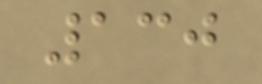130
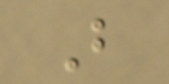B
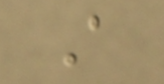A
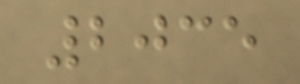2035
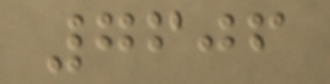7606
